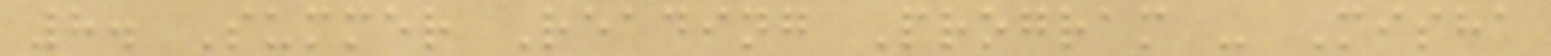8. Summer Reading Program - Misha
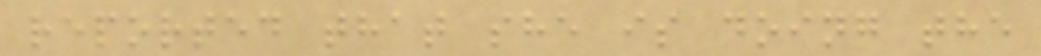reported that she is doing the
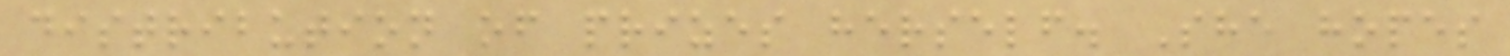distribution of prizes herself. She hopes
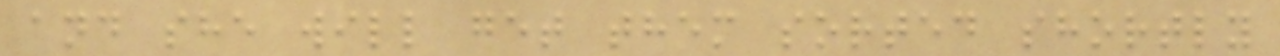and she will get them sorted shortly
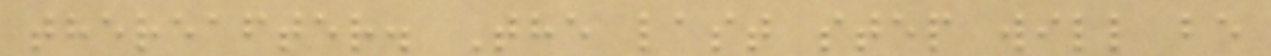thereafter. The last step will be
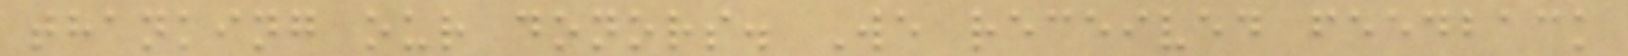thanking our donors. We received feedback
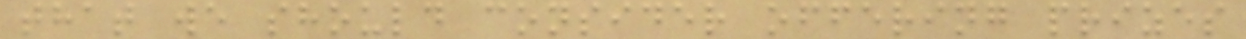that we should consider offering prizes
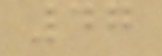47
